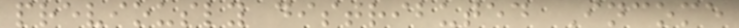previously distributed Income
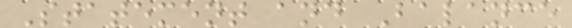Statement and Balance
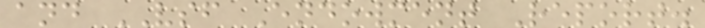and VSF Endowment Report.
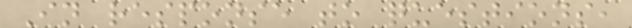In response to questions,
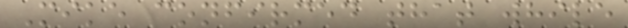Mike confirmed that while
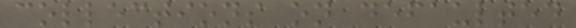collections on defaulted
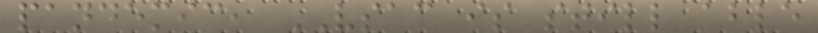pandemic, VSAC is still able
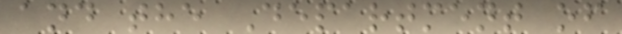and the Department of
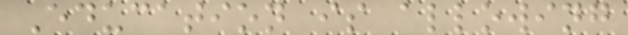Education is allowing
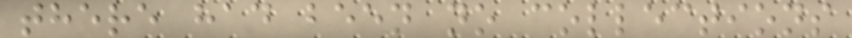there had been no collections
